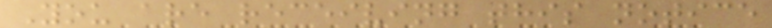You are receiving this notice
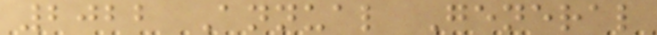2022 Annual General
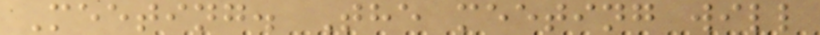Meeting. The meeting will
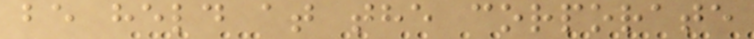be held at the corporate
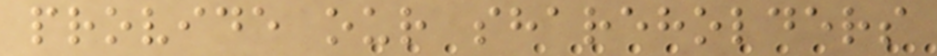provide our shareholders
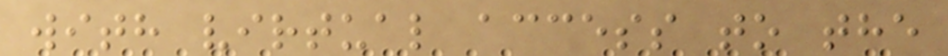with virtual access to the
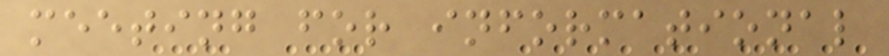meeting for informational
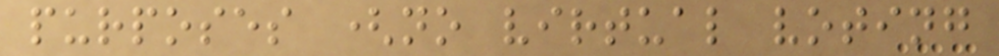purposes (no virtual voting
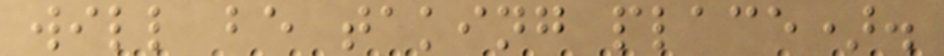will be taking place).
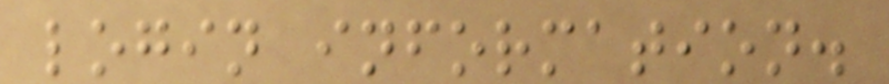login information.
